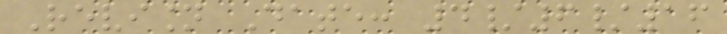Revision Date: 4/6/16
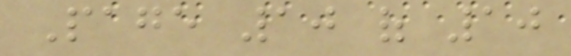Page 10 of 10
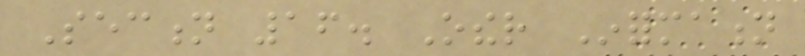Section 16. Other Information
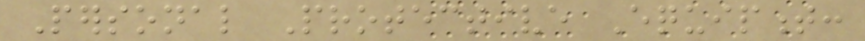Personal Protective Equipment:
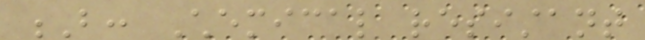B: Chemical resistant
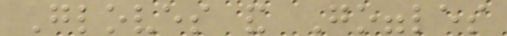Gloves and Goggles
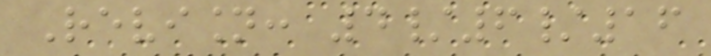Revision: 4/6/16
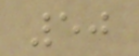50
